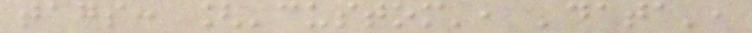tags: ['custom', 'data',
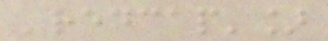'redcap']
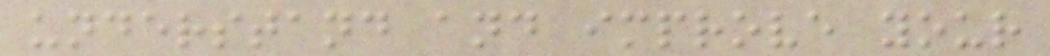understand and improve your
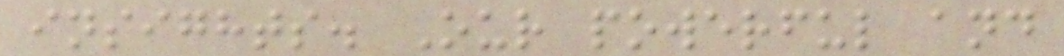insights. Our powerful and
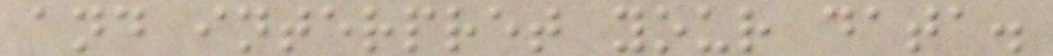and interpret your data.
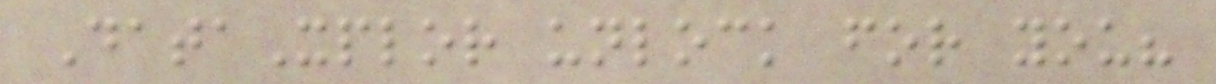DataXplor unlock for you?
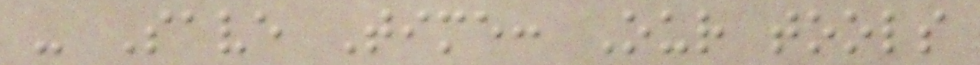- Save Time: Our tools
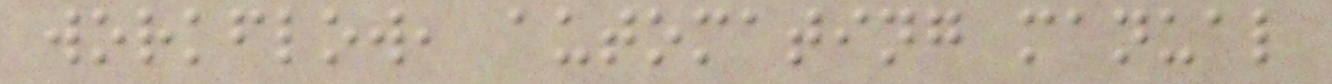workflow, automating manual
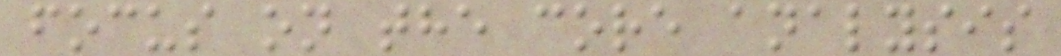focus on the core analysis
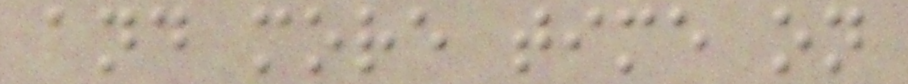and more time on
